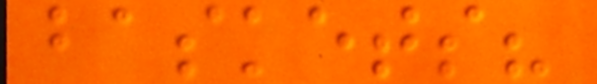baskets?
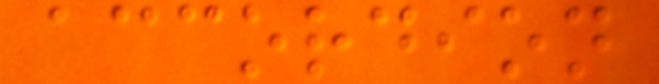accordion
